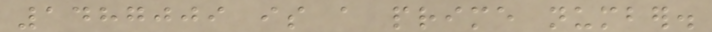1487009 is a prime number.
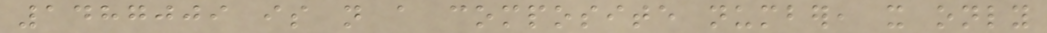1487009 is not a composite number, it only
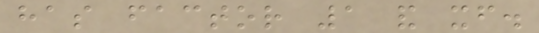has factor 1 and itself.
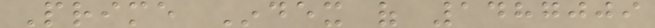Prime Index of 1487009
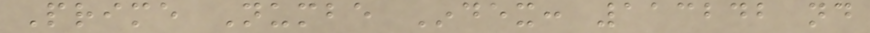Prime Numbe Index: 113242 nd
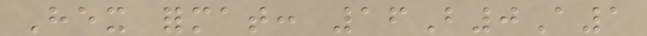Hex format: 16B0A1
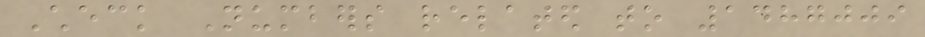Check Numbers related to 1487009
